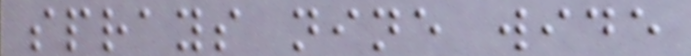sprays nine wide
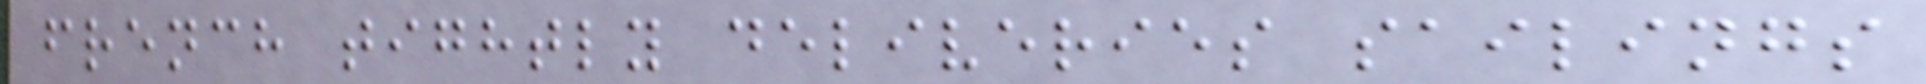french tightly deliveries sailings
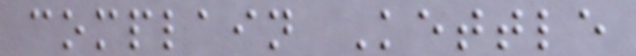complain Kettle
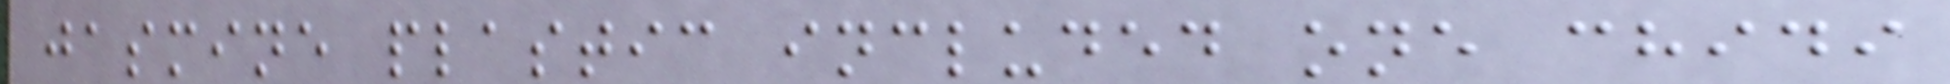jasmine plastic included one chidi
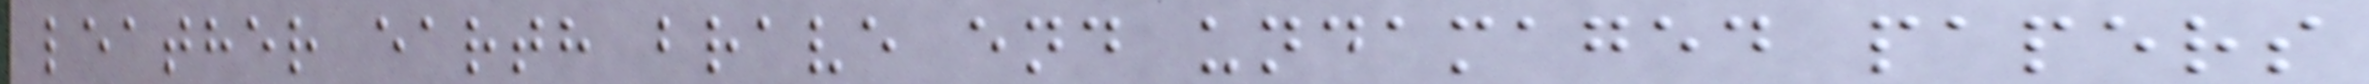leather earth brave end undamaged papers
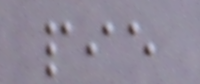pie
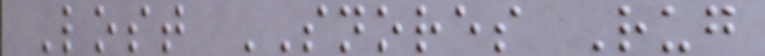Lost SNORES Rug
